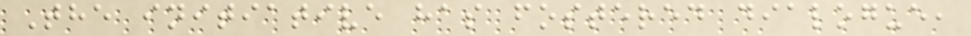The initiative has fostered dialogue,
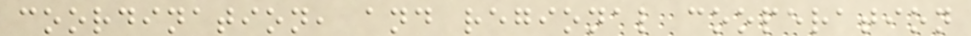coordination, and regional cooperation
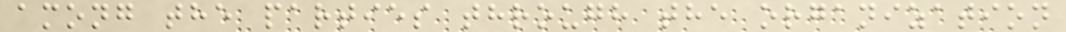among the parties through the organization
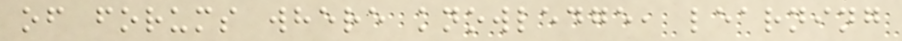of forums where knowledge, learning
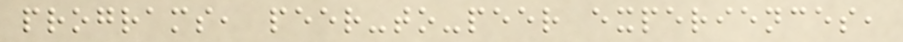programs, peer-to-peer experiences,
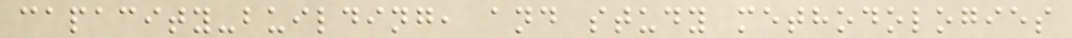capacity-building, and study methodologies
